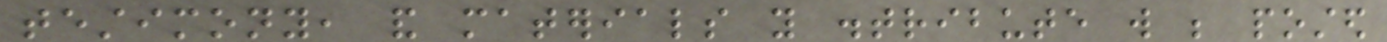testimony, and materials you distribute will be posted
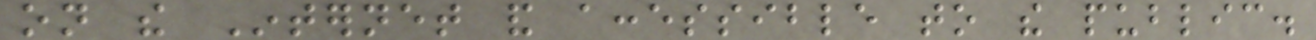on the Internet and accessible to the public.
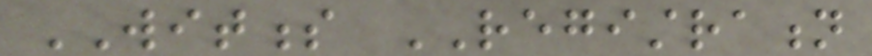WITNESS REGISTRATION
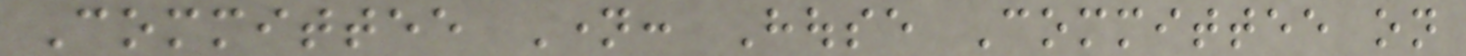Committee Name: House Committee on
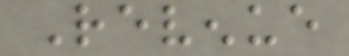Revenue
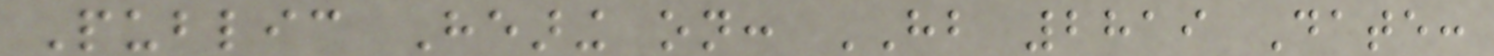Public Hearing on: HB 2819 Date:
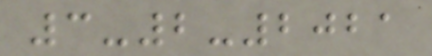3-2-2021
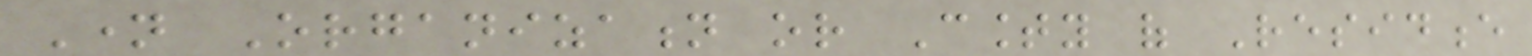Name Organization or County of Residence
